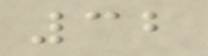32
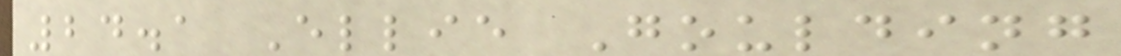24.1 Ellie Goulding
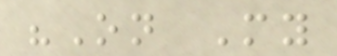"On My
